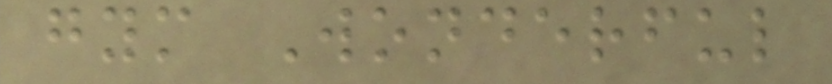gym Wonderful
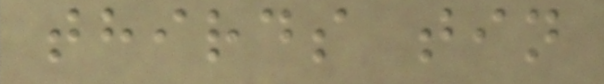thirds tin
